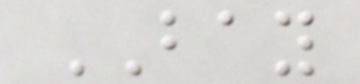BAY
